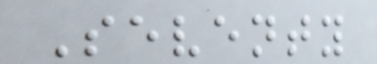Seventy
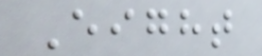Eight
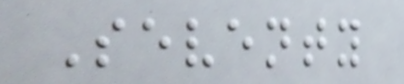Seventy
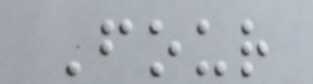Four
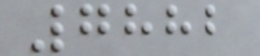7882
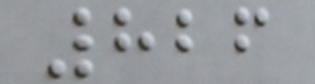826
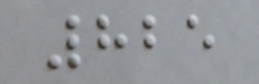825
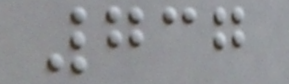737
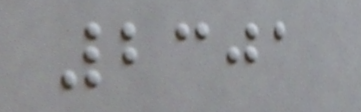2301
